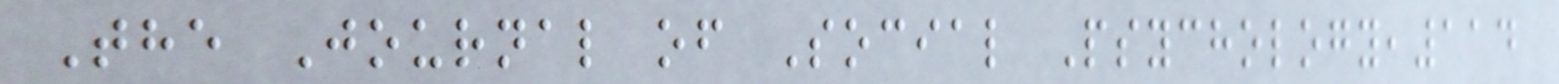The Journal of Social Psychology,114
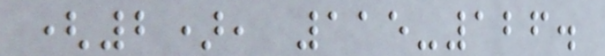(2), 115-126.
